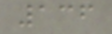136
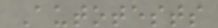Autotests
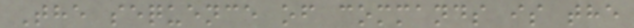The sequence of commands is the
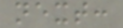next:
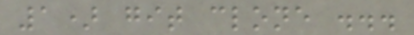1) git clone ...
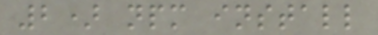2) npm install
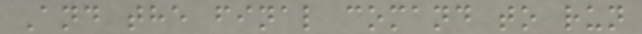And the final comand to run
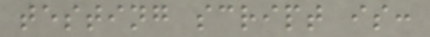testing script is:
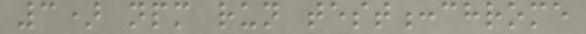3) npm run test:chrome
